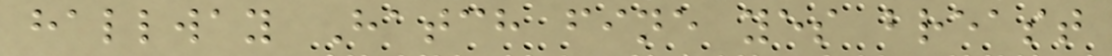hallway Hatch fine yes breast
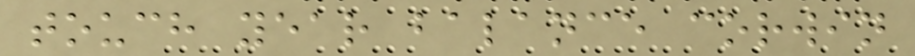touch year balance corwin
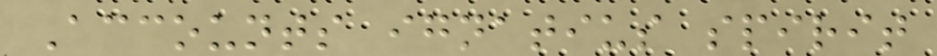Accounts ignatius spirit
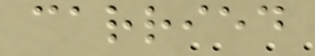carried
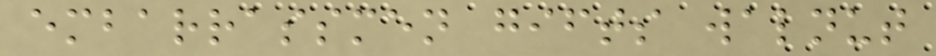embarrassmen gifts walnut
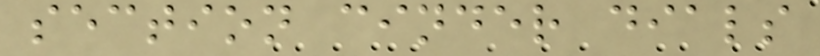section cinder dials
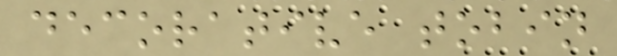decorative tobin
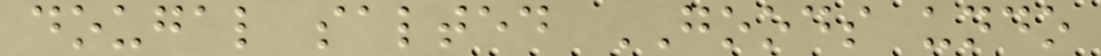dougal salted GOODS undo
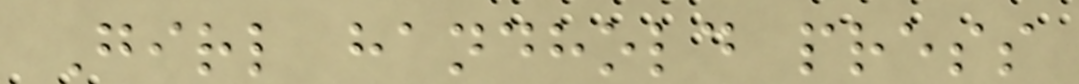Girl handhold press
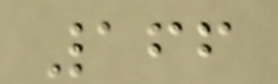166
